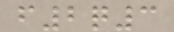f2q3
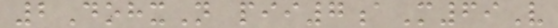2DohxN pii7aM69V
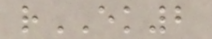rEK2
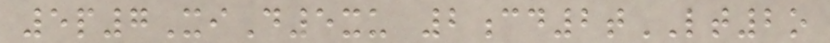5p7XiD5xu 2cd2tLT2o
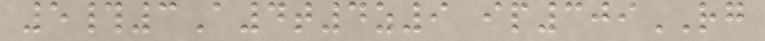5#3A4t4z9 ip309RG
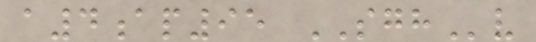a4ap95 SGHv
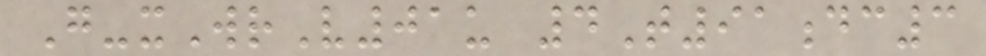G-xWrV01u 4T91dc3
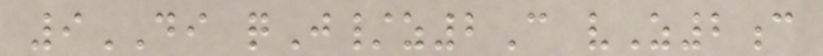9DI qJ/z2C vZ2c
